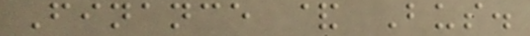Finance & Bus.
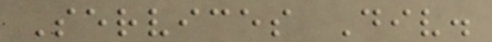Services Div.
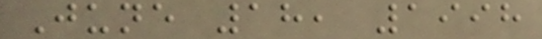June 18, 1998
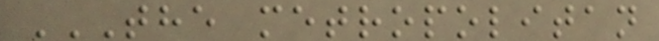THE METROPOLITAN
